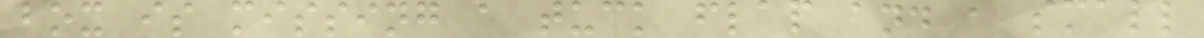box is missing a tuck flap and a small
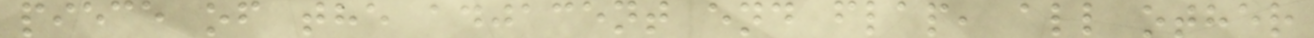piece of the adjacent end flap, all other
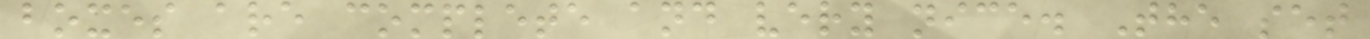boxes are complete and very nice. The set
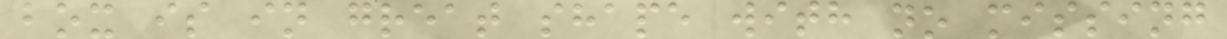box is in great shape with no missing
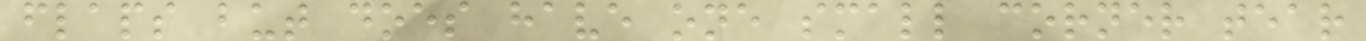flaps but does have one small corner tear
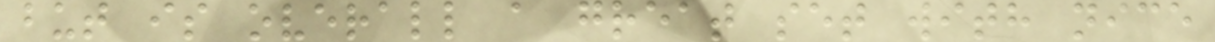but is overall a great set with nice
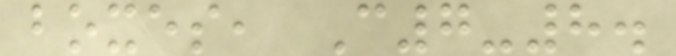boxes, C7-8.
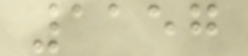1157
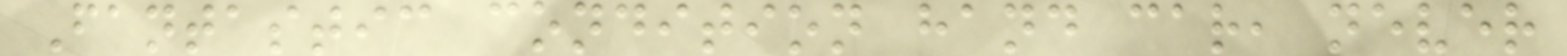Fantastic condition hand car, never
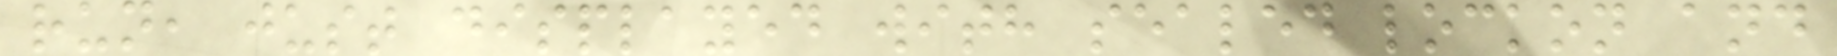run, just displayed with sealed lockon and
